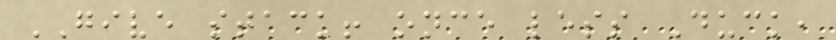GIVE stack! once less Duck,
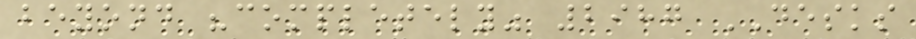beyond "completely" 2987 DESKS
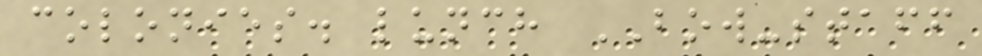colonies. lunch BOW-staff
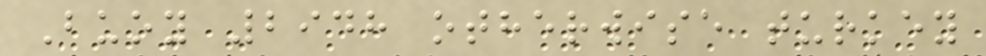Buoy 2948 otherwise turkey
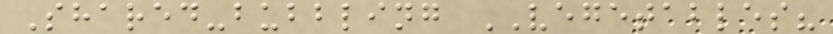Shared-bubbling VEGETABLES?
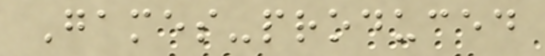Games-produced
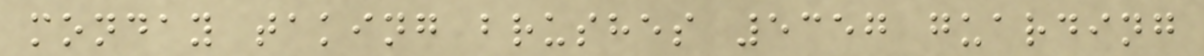monday taking brushes 5357 guarding
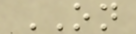ON
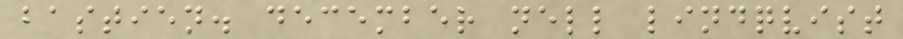bastien. december nell lindqvist
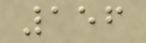156
